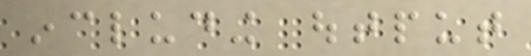including output
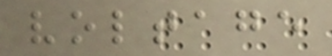voltage
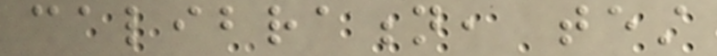calibration, test
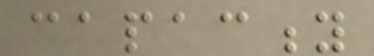capacity
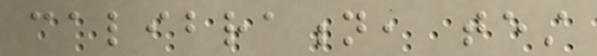calibration, test
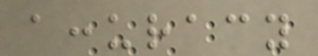accuracy
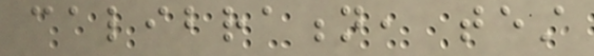calibration, test
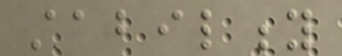stability
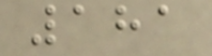181
